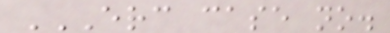ERC CASE NO.
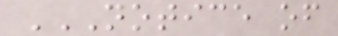NOTICE OF
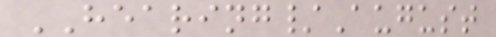HEARING/August
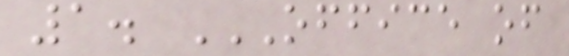1. OFFICE OF
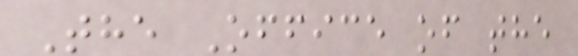The Office of the
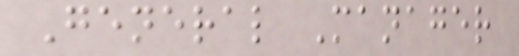General Manager
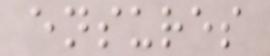ensures
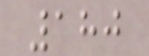180
